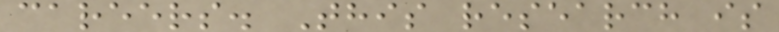careers. This research is
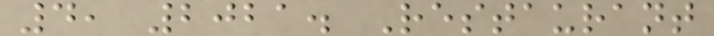4, 2021. Restaurant
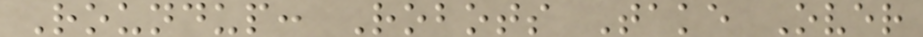Roundup: Robots Take Over
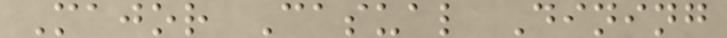Major Casual Dining
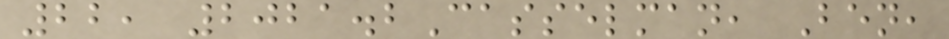22, 2021.2Casselman, Ben,
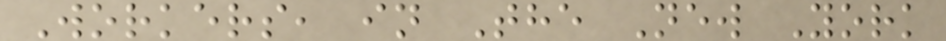Workers, in The New York
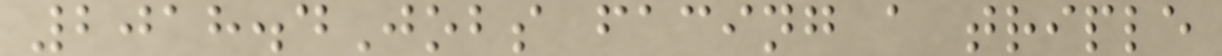2018.4Jobs facing a triple
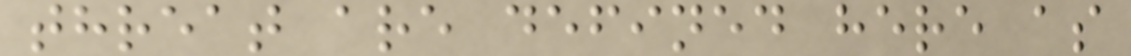threat are defined here as
